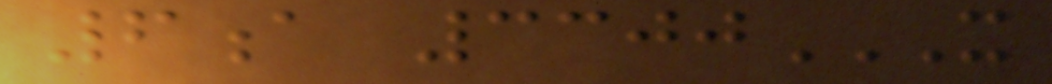6a 3300X
